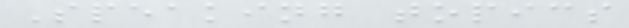Speaking topics
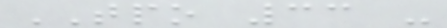TPO 33 -
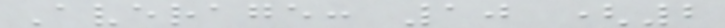Average: 10 (2
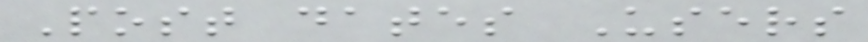Post dates Users
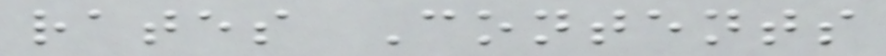rates Contents
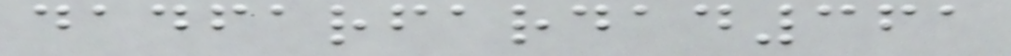dadfarfardad361
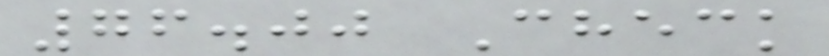76.00 Check
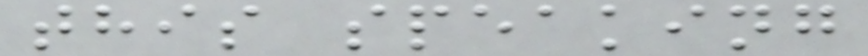this speaking
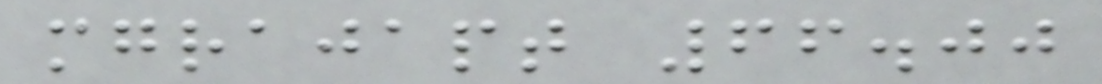mgrajapt 66.00
